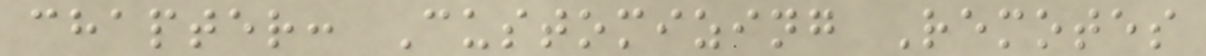chapter: Customizing Remotes
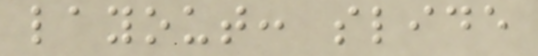layout: slide
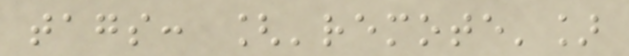tags: ['remote']
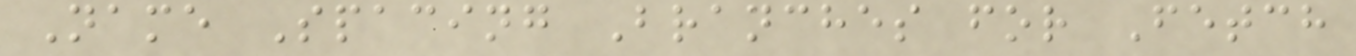Name Spacing Branches for Fetch
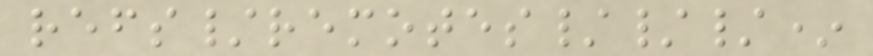refs/remotes///*
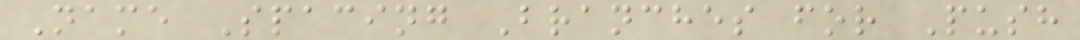Name Spacing Branches for Push
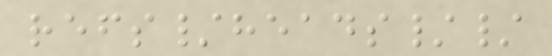refs/heads//
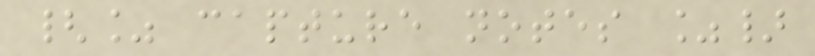{% capture notes %}
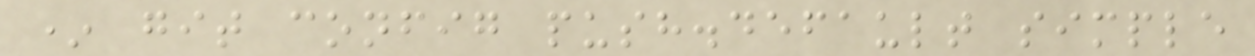* git config push.default simple
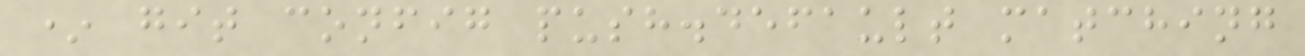* git config push.default matching
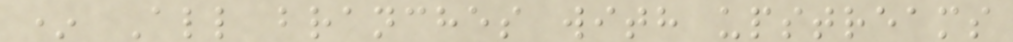* All branches with upstreams
